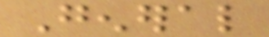General
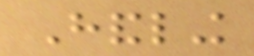Handling
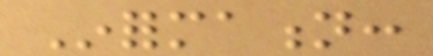Information:
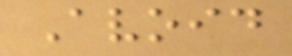Avoid
